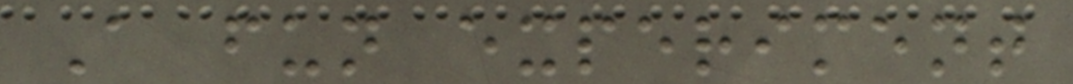A fun experiment
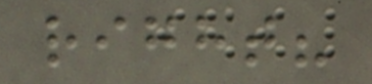right?
